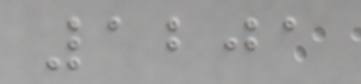1201
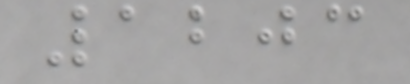1203
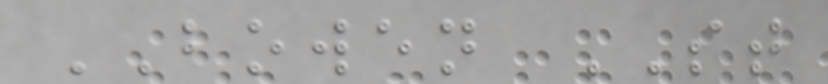BOWEN ST
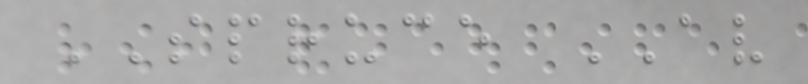SPRUCE AV
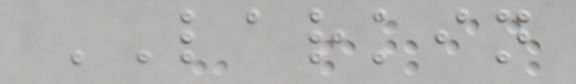LARKIN
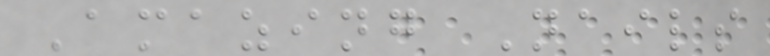Amazing Nails
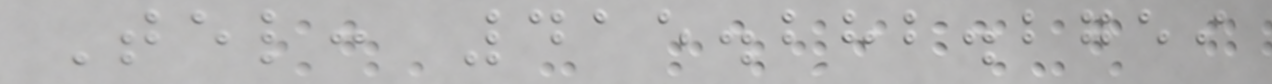Tel: 415.282.2759
